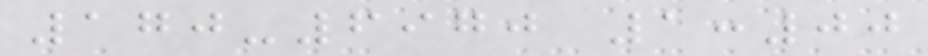170-6970 1:00
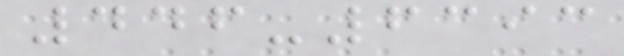446-6393
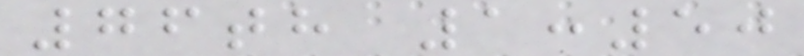76th 1:50
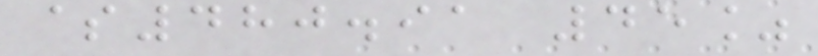$480.91 45%
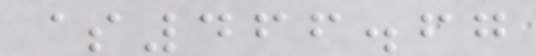$466.67
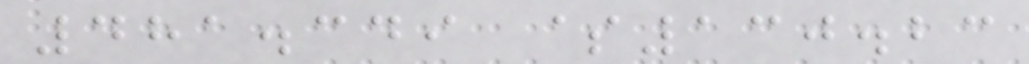481.349 $130.23
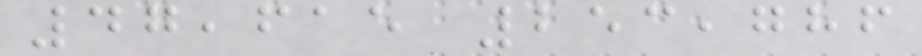47,615 253,786
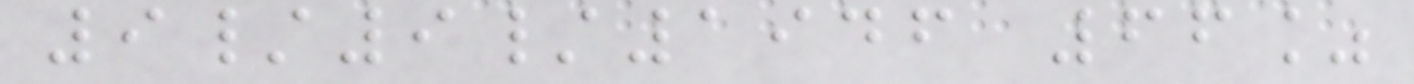9/9/1946 66%
